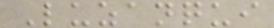Luzanqui
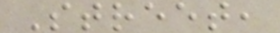Street,
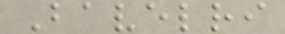Bavelri
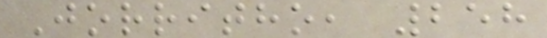Jorritho, 258
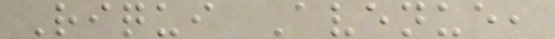Riqui Avenue,
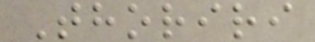Thoriri
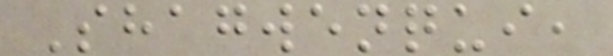Shagwenqui,
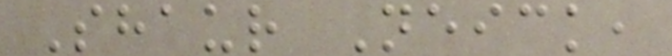Shaur Neick,
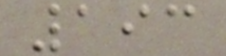193
